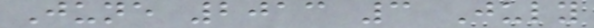June 2013 3 July
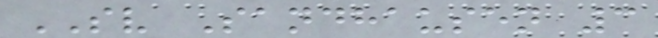SV Sandhausen 3
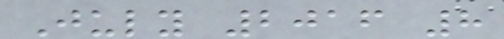July 2016 8
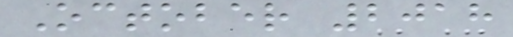October 2018
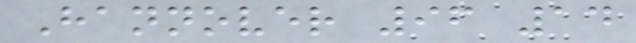Hannover 96 14
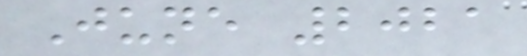June 2021
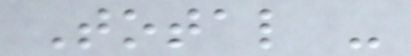Total -
